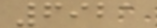6921
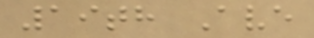19th Ave
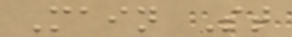Main St
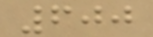600
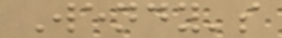Wendy's
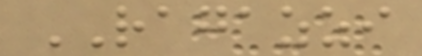RAGAZZI
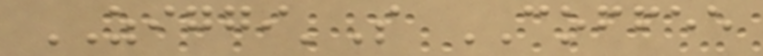ZIGGI'S COFFEE
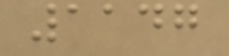1147
